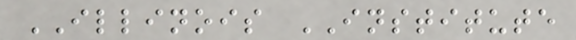ILLINOIS INSTITUTE
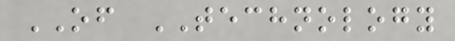OF TECHNOLOGY
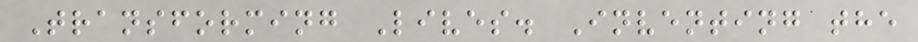Transforming Lives. Inventing the
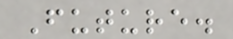Future.
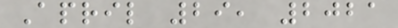April 29, 2021
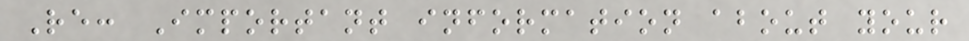Re: Important information about your
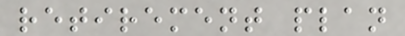retirement plan
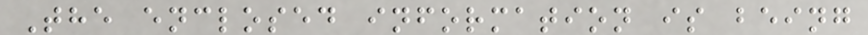The enclosed information is being
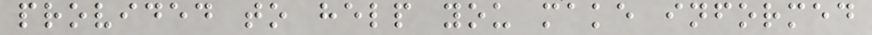provided to help you make informed
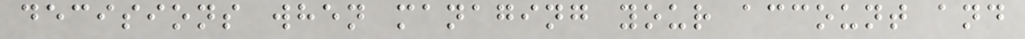decisions when managing your account and
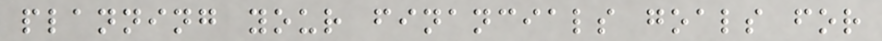planning your financials goals for
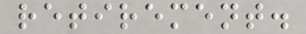retirement.
